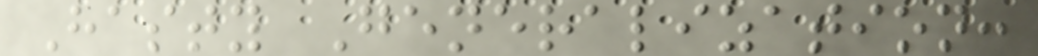Hasty Generalization:
